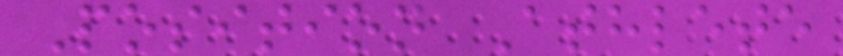Position Athlete
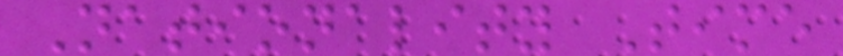Nationality Time
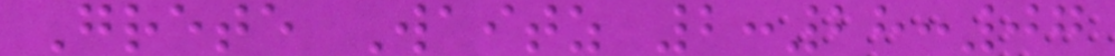Grete Waitz 2:28:07
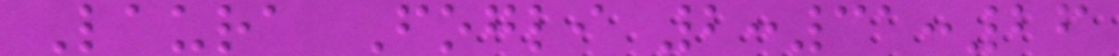Laura Fogli 2:31:26
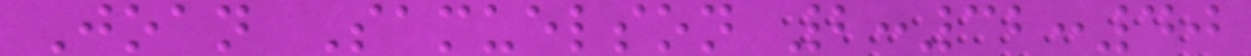Joan Samuelson 2:32:40
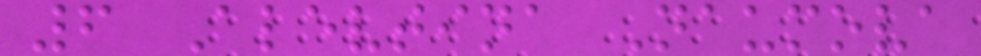6 Alevtina Naumova
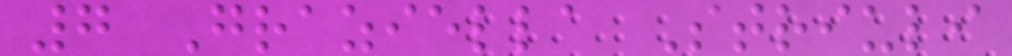7 Graziella Striuli
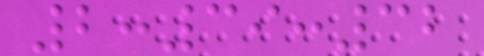2:39:32
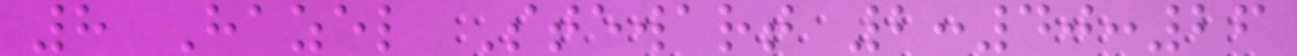8 Hazel Stewart 2:40:26
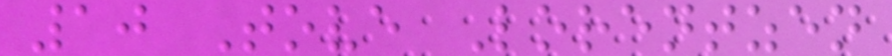10 Tove Lorentzen
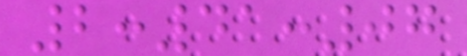2:41:07
